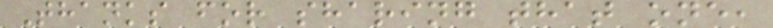Thanks for sharing that one,
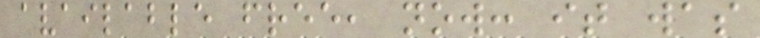available free, now: it was
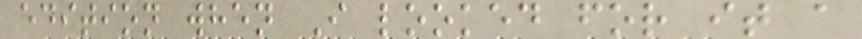edition when I looked for it a
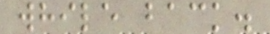while back.
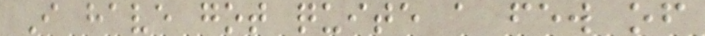I have got quite a few of
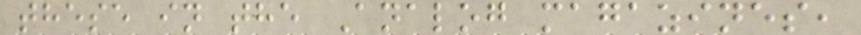these in the Analog magazines,
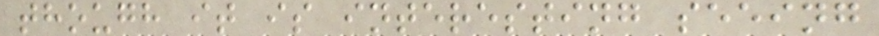though it is interesting seeing
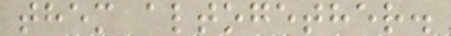them altogether.
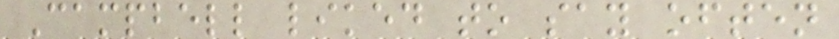Campbell liked to say often
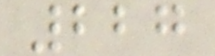227
